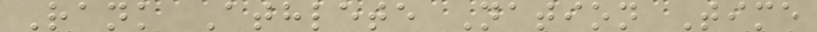Rank Athlete Nation Time
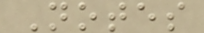Notes
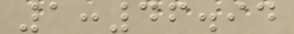1:46.94
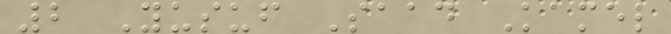2 Yusuf Saad Kamel
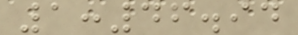1:46.94
